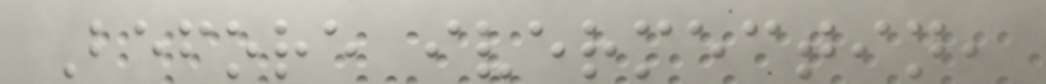Before ivermectin,
